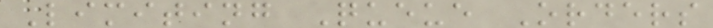Limiting Queue Orders
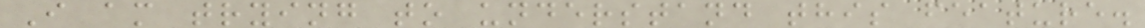I am trying to understand this feature.
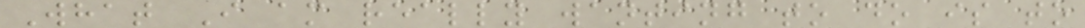What I am really wanting to do is to
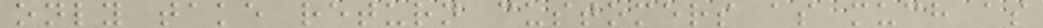only take return customers as much as
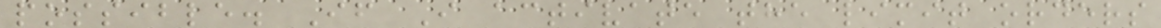possible. If I activate the limit orders
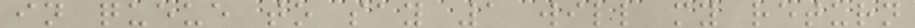in queue to say 1 will my return
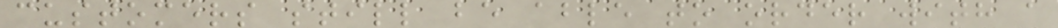customers still be able to order with a
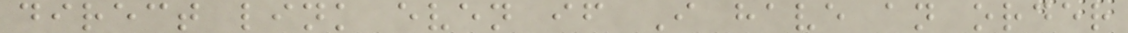direct link even if I have an order
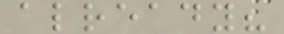already?
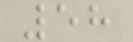58
